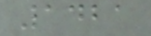1421
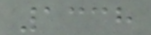1338
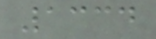1334
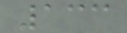133
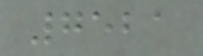7521
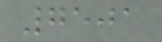7501
